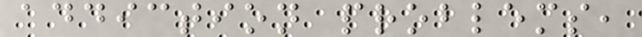addiction problems,
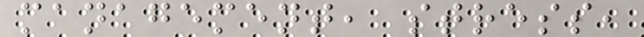management, stress,
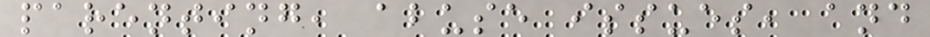parenting, abuse issues, and
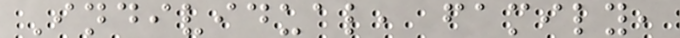Individual, family,
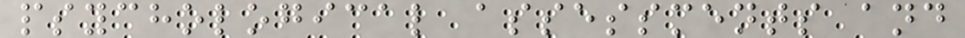psychological assessments and
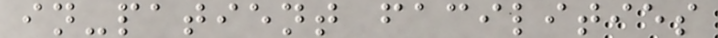in-patient facilities
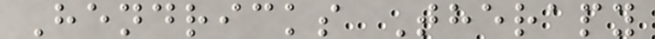Hendricks Therapy
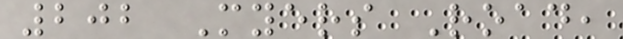202 Myers Road,
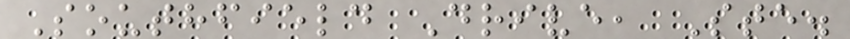Southfield Drive, Ste.
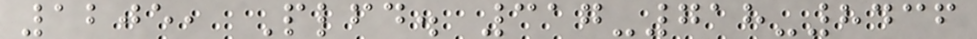1205, Plfd. 317-718-8436
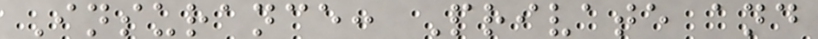Insurance: Private and
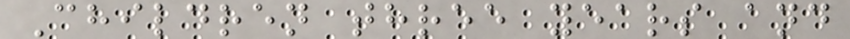Children three years and
